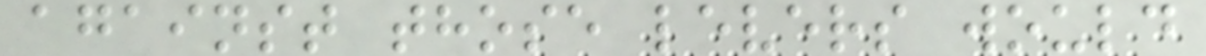against those levers would
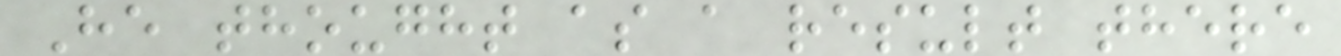He thought as a result there
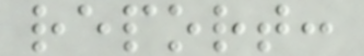report:
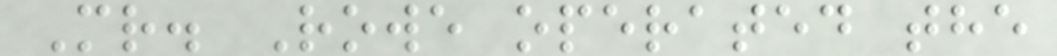Mr. Rowe operated the
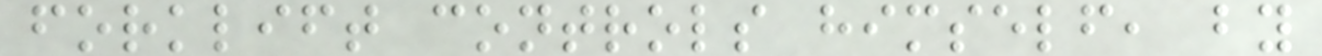forklift controls himself, by
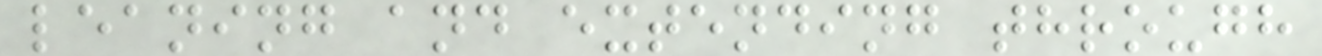leaning and extending through
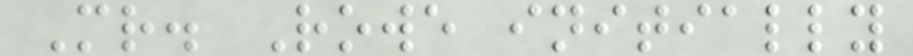Mr. Rowe initially
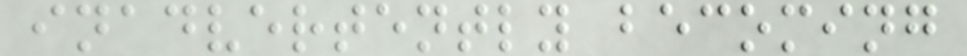inadvertently becoming
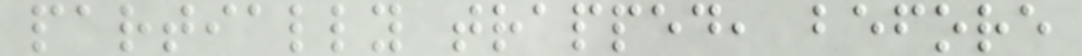partially trapped, before
